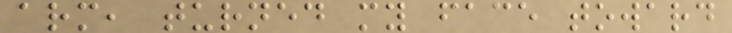arm, turned my face toward
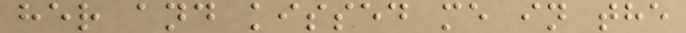her and kissed me in the
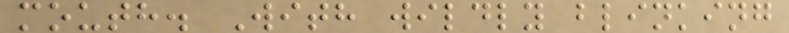mouth. With wildly blinking
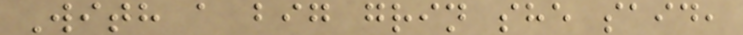With a big grin she said,
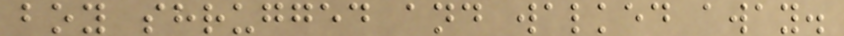boy shrugged and walked away.
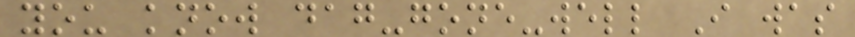you know dag-gone-well I was
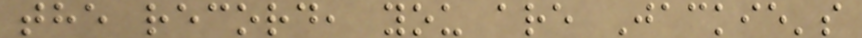the record, you are Jackie's
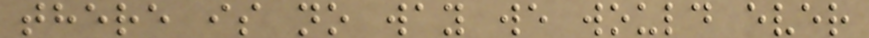there is no way we would ever
